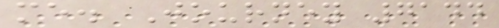me. Journey 7144
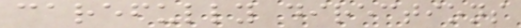carefully directions
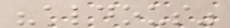"aldous"
